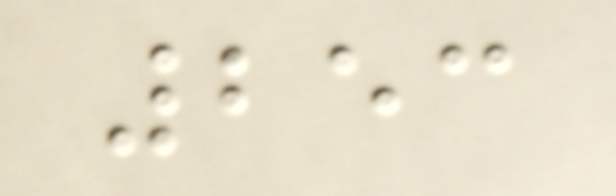253
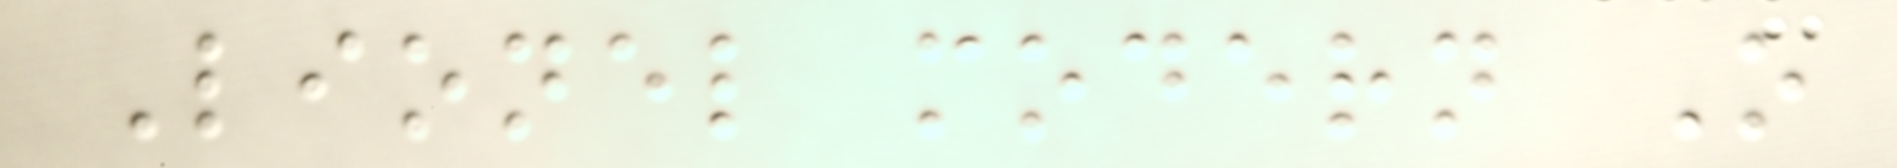Lionel modern O
